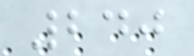240
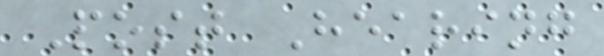Post Hearing
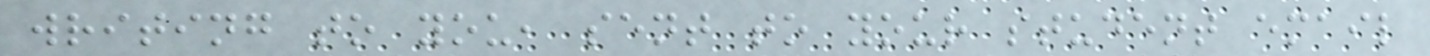writing to you, sent to your student email
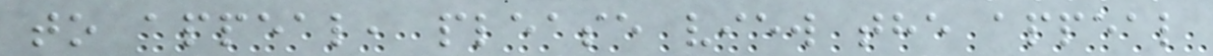to appeal, please view the appeal
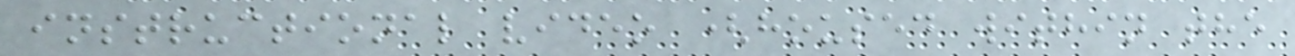instructional video (housed within the
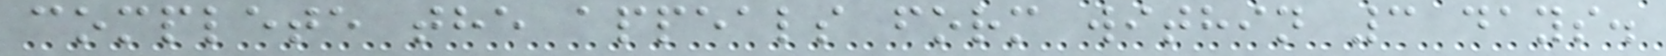complete the appeals form within 3 days.
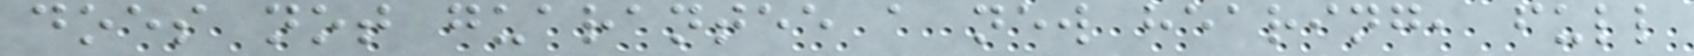does not guarantee a new hearing, full
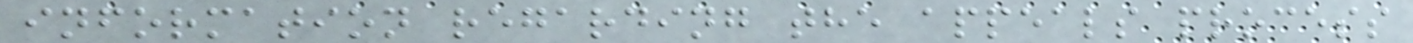information regarding the appeals process
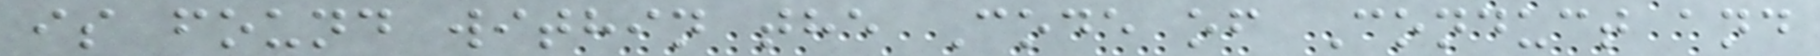is found within the Code of Conduct and
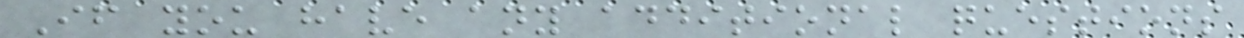If you have any additional questions
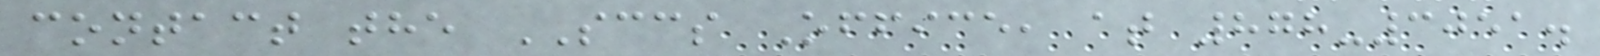contact the SCCS Office, at 878-3051.
